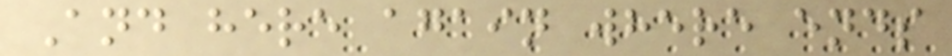And here again where ends
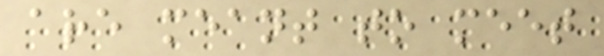are meant to meet
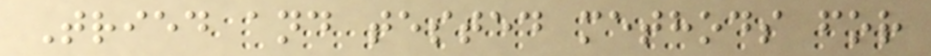Tried and tested methods for
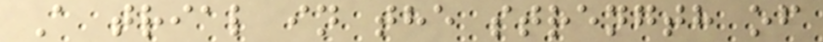A trial in the strength of
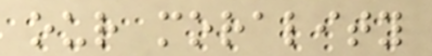our morality
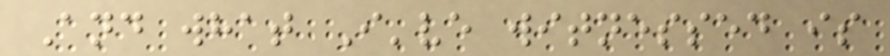And what I've witnessed is
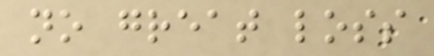no great loss
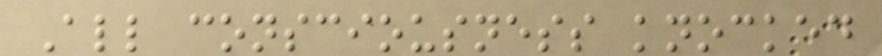All consciousness knocked
